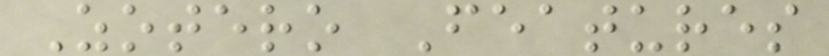Zotero Features
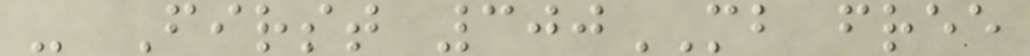- First 300MB free
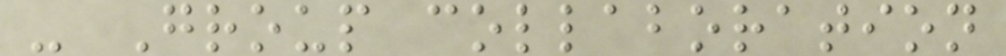- Group collaboration
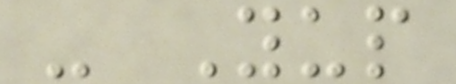- Yup
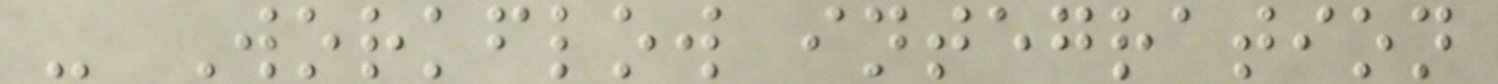- Workflow integration
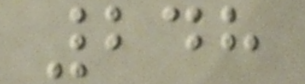248
